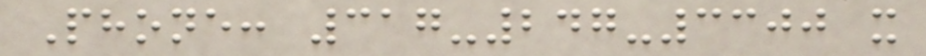Phone: 317-247-3300 x
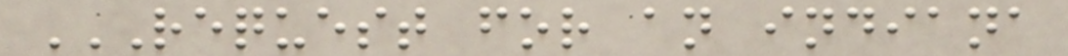REQUEST FOR AN INDIANA
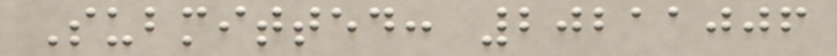Submitted: 20211006
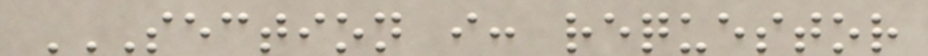SECTION I: REQUESTOR
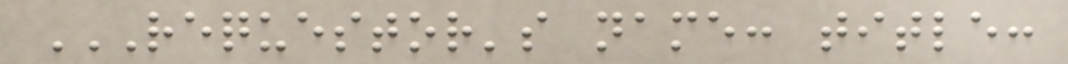REQUESTOR'S NAME: TITLE:
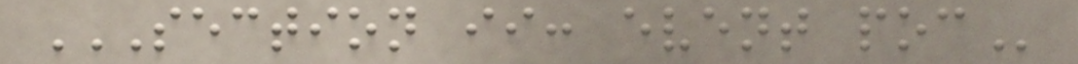SECTION II: EVENT POC
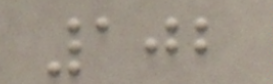102
